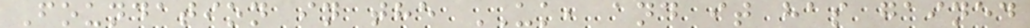Foundation in the UK, and it has gained
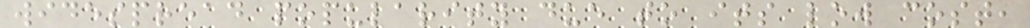widespread popularity due to its low cost,
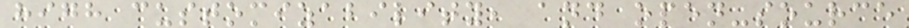high customizability, and open-source
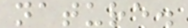nature.
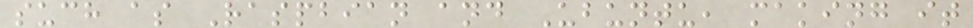such as Raspbian and Ubuntu, making it
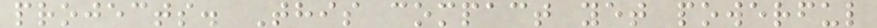projects. This compact yet powerful
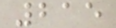215
